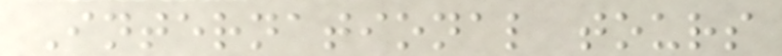International tours
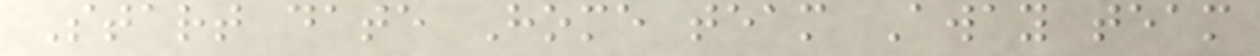Start date Home team Away team
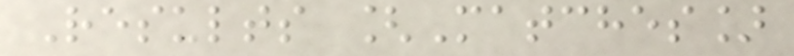Results [Matches]
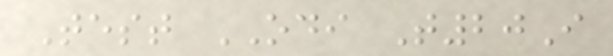Test ODI T20I
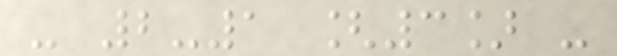- 2-1 [3] -
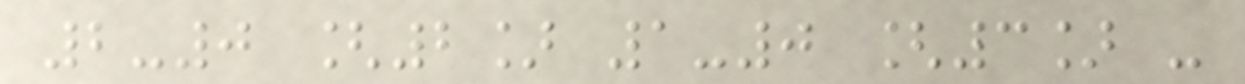2-0 [2] 1-0 [3] -
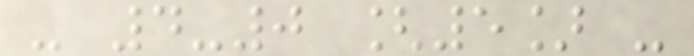- 4-0 [5] -
